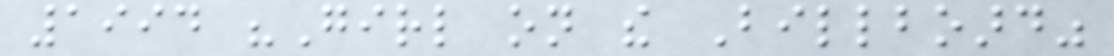1994 "Girl on the Billboard"
